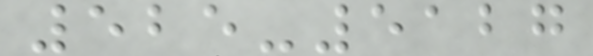525-5127
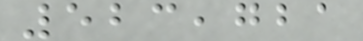523,721
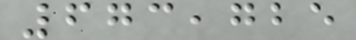673,725
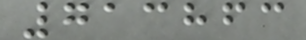713863
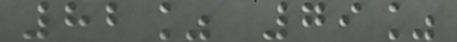82% 79%
